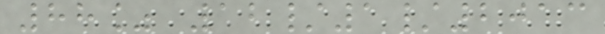88% 12/1/2013
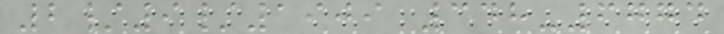2/9/1909 348-6774
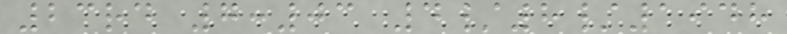23rd 7:03 4/8/1948
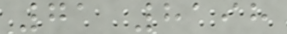71 8198
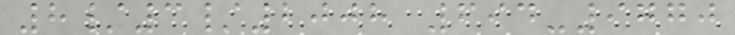8/3/2008 694-9770
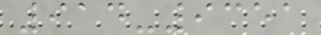914-9351
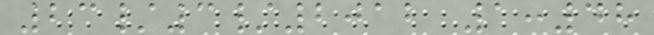23/3/2012 1:48
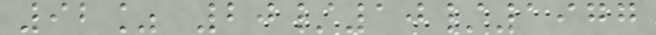92% 20/10/1977
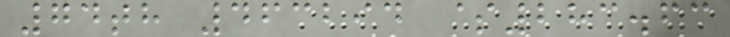74th 463294 $283.63
